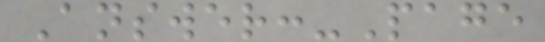Answer:-Page
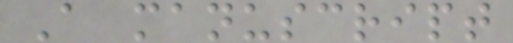A manuscript
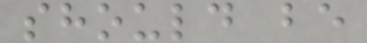should be
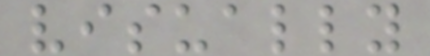visually
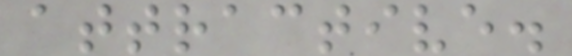attractive.
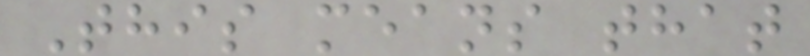This means that
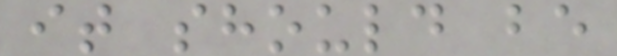it should be
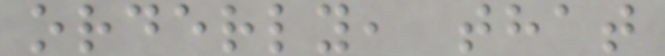orderly, that
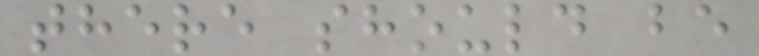there should be
